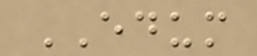EDUM
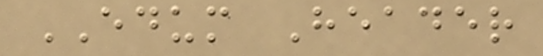EDUM Header
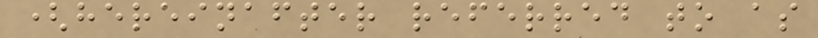(hereinafter referred to as
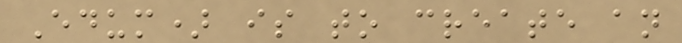Edum) is to create an
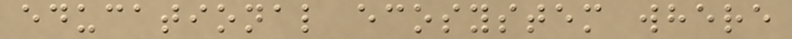educational ecosystem where
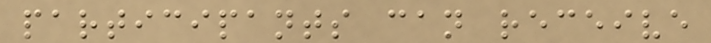participants can receive
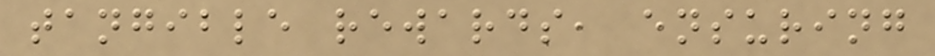tangible rewards, ensuring
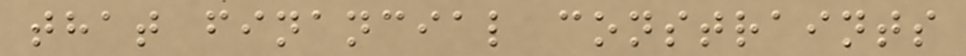that financial constraints
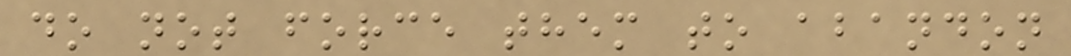do not force them to abandon
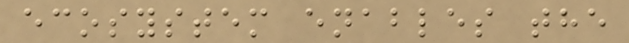ecosystem enables the
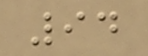94
